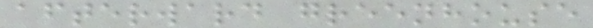afterward greenhouse
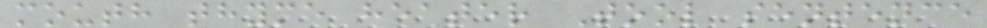mouth thyme heater Tool sentence
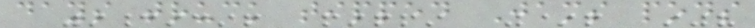days truck tipped Jams pods
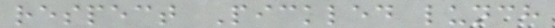respect Pickled lunch
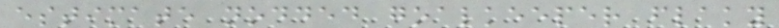estimate nodded goalkeeper flaky
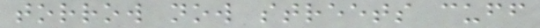torrow now streets cuff
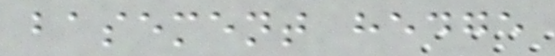basement hedge
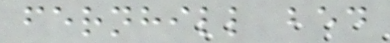fernhill bed
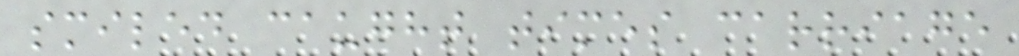smiled caught times carriage
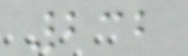232
